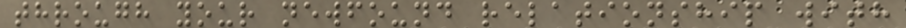through your newfound relationship with
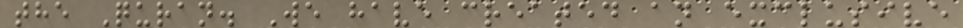the Quran. We have created an exclusive
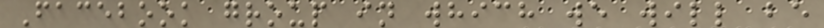Facebook group in which we will be
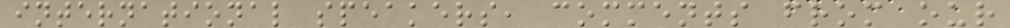international speakers, comments from our
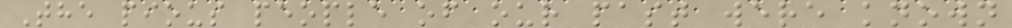The pious people of our past were known
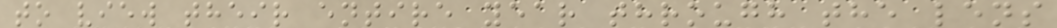to view their entire year through the lens
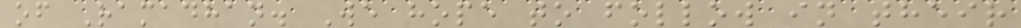of Ramadhan. We hope to follow in their
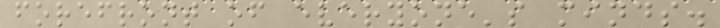forefront of everyone's minds.
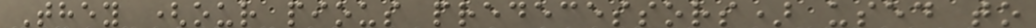They (our pious predecessors) used to
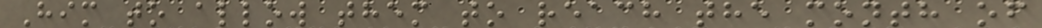Him to allow them to reach the month of
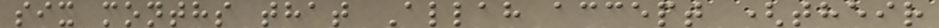six months that Allah accept (their
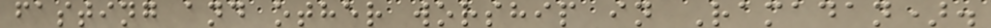fasting and other worship in Ramadan).
